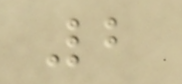2
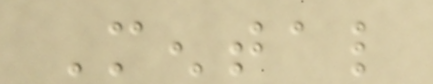Mental
